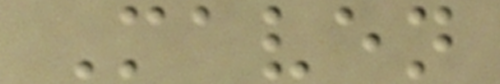Maven
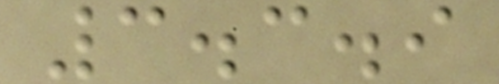3.3.9
